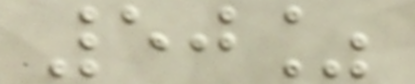50%
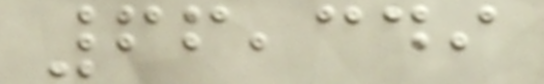66,349
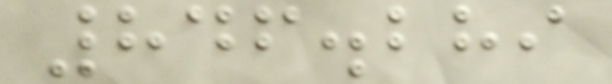846.289
